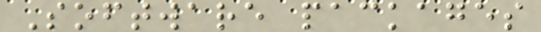Software packages
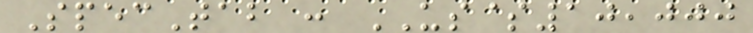SpecTab : US$10,000
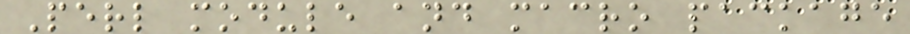Perl module and macro package
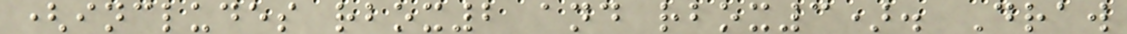(includes rbox2 and rbox3). Draw
